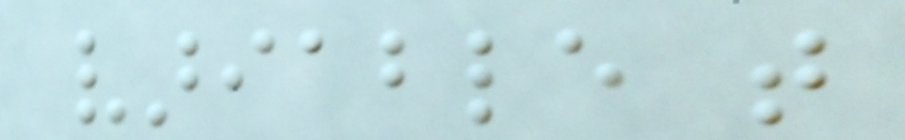variable that
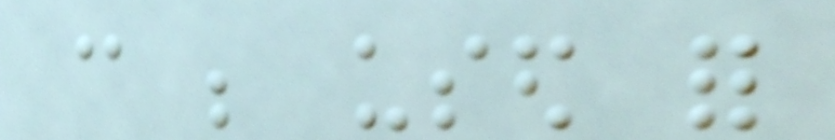can be used for
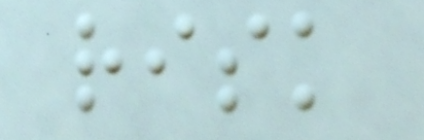risk
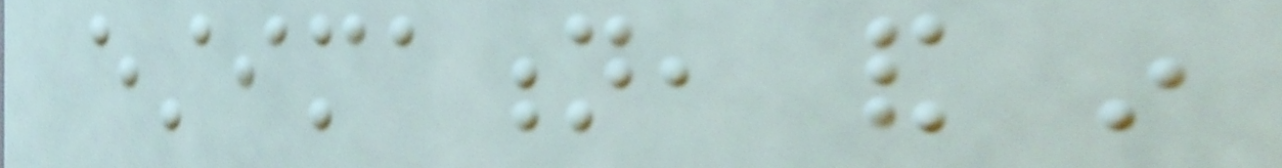estimation, and in
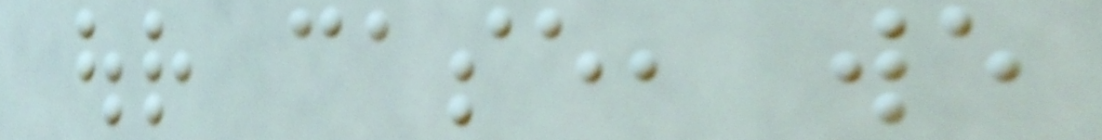our case, we
